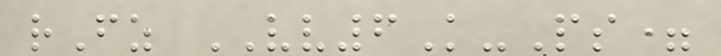rFz VV6K-Ps=
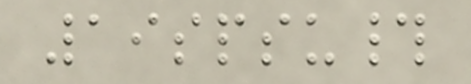19spsu#
